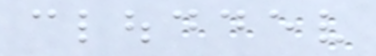clouddev
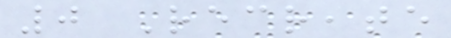0 Recreate
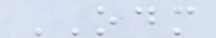ODM
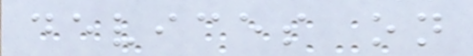devices on
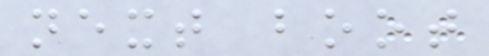next boot
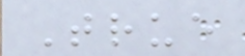True
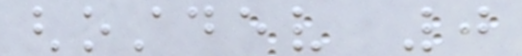ghostdev 0
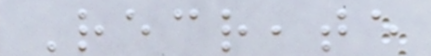Recreate
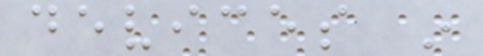devices in
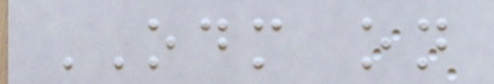ODM on
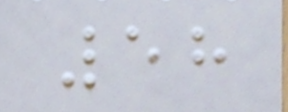58
